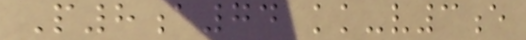P8a74 kk-v3e
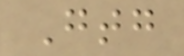Gtg
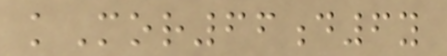kMor66d6y
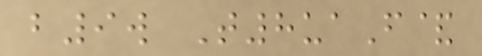b9w T8uaF&
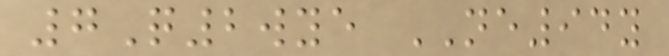7Q2wye NE94y
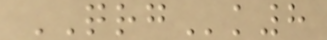QRGk8
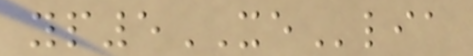yp5XElia
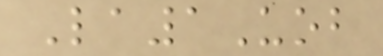La1Uob
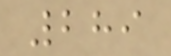289
